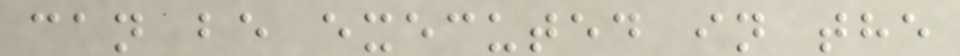can be executed in the
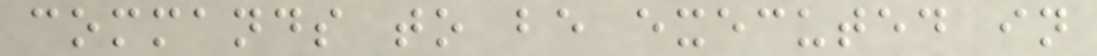commands to be executed in
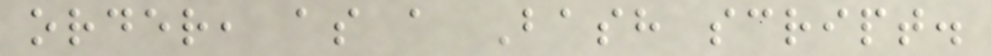order, as a Bash script.
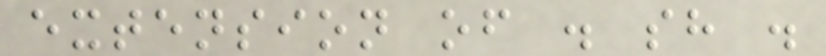extension of . sh .
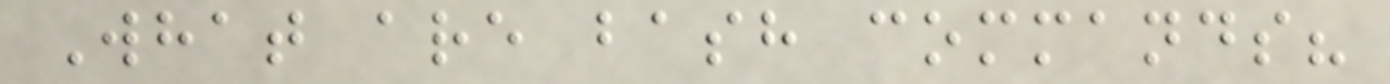What are bash commands?
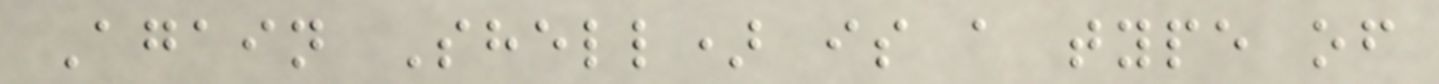Again Shell) is a type of
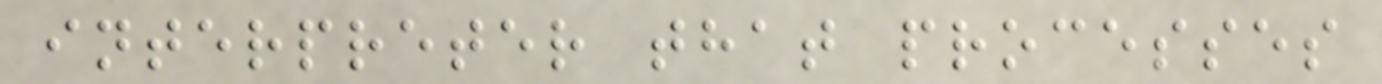interpreter that processes
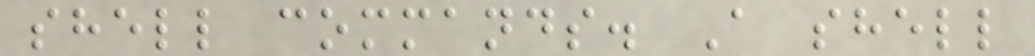shell commands. A shell
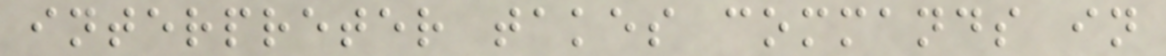interpreter takes commands in
